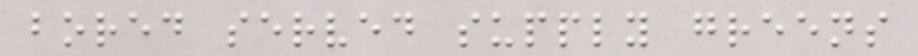bored served supply greens
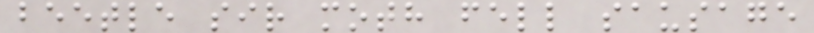beetle sir moth fell sausage
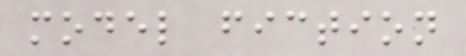model fiction
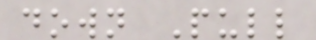down Pull
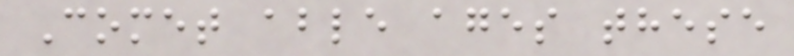Comet able ages these
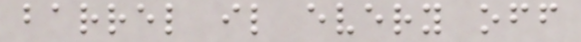barrel il every off
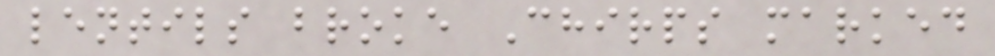lentils broke Chirps marked
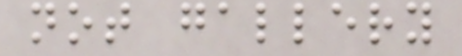not gallery
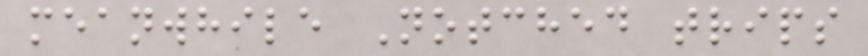meanwhile Notched trips
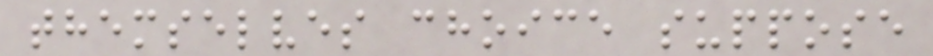themselves choice suppose
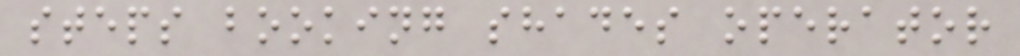steps booking shades operator
